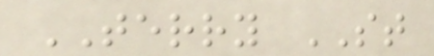TERRY ST
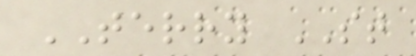TERRY ST
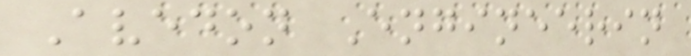Avedon Engineerin
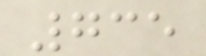735
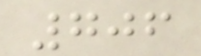706
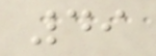49
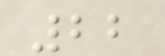22
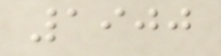1900
